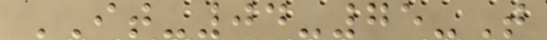IT-04-75-T
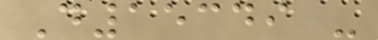D15349 -
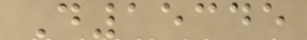D15345
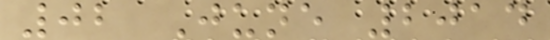02 June 2014
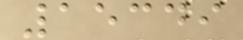15349
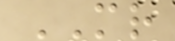MR
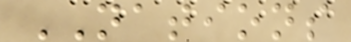NATIONS
